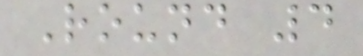Round 4
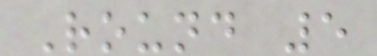Round 5
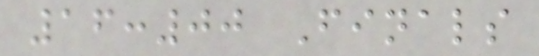16:00 Finals
